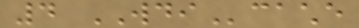4 WDIcache
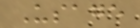Usage
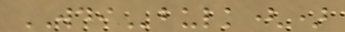WDIbulk()
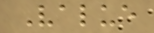Value
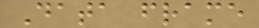Data frame
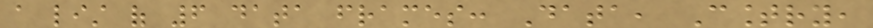a list of 6 data frames: Data, Country,
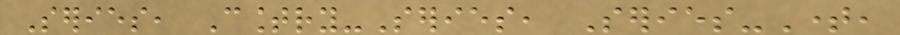Series, Country-Series, Series-Time,
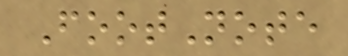FootNote
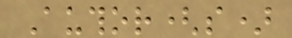Author(s)
